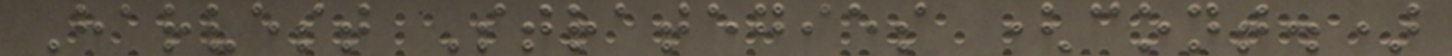Harvest Strategies (cont.)
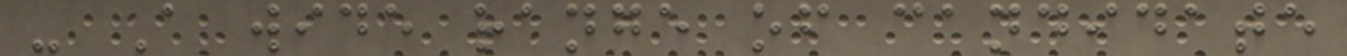- A wide range of candidate
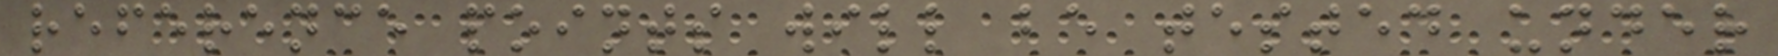reference points will be tested under
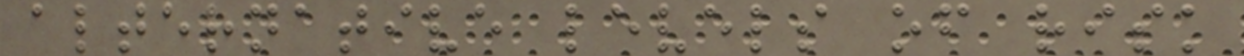alternative levels of risk
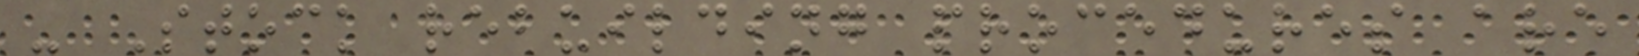- Stock rebuilding procedures are
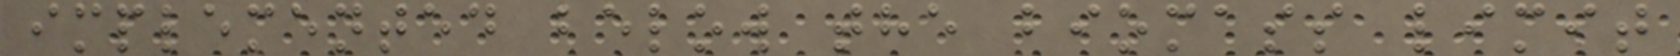implemented below the biomass limit
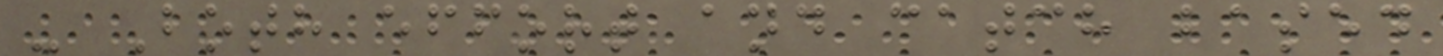- Both effort and catch based
